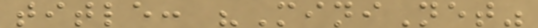title: "MiniNet"
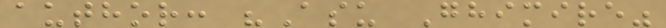author: "Asu Ghimire"
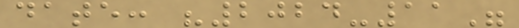date: "2024-11"
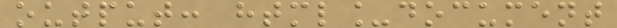output: html_document
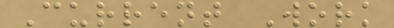Current Work
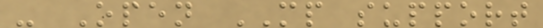- Open MP support
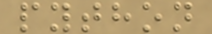python
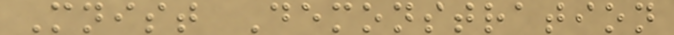Mnist Demonstration
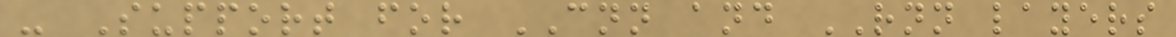- Support for CNN and RNN layers
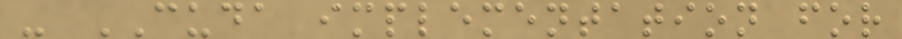- CUDA implementation for
